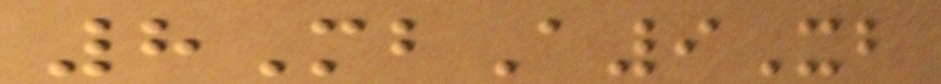8MbA9Xb
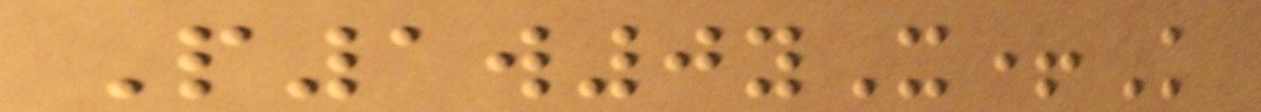P1w0yX+K
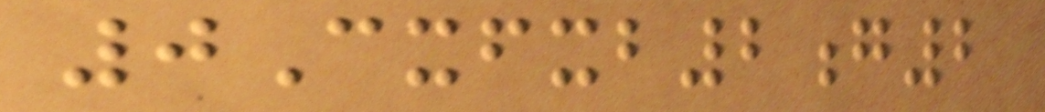0Cxfxb2g2
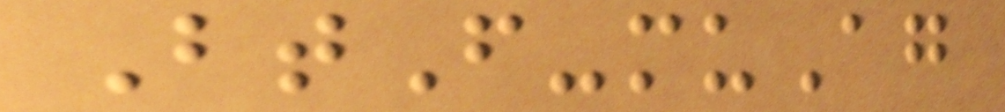BtF-muAg
